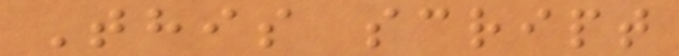This script
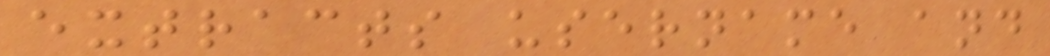extracts username and
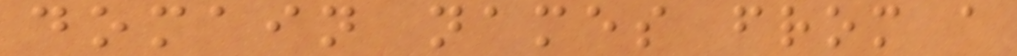domain names from a
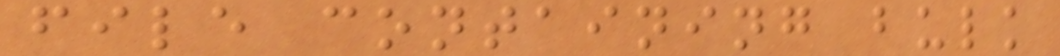file containing bulk
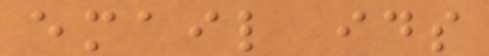email ids
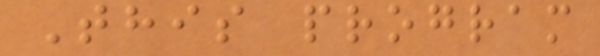This program
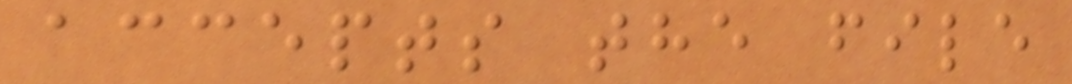accepts the file
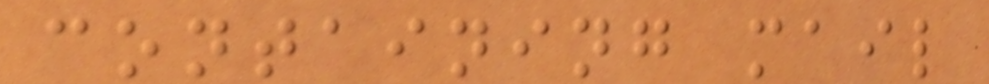containing mail
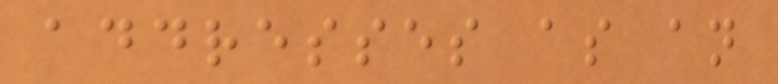addresses as an
